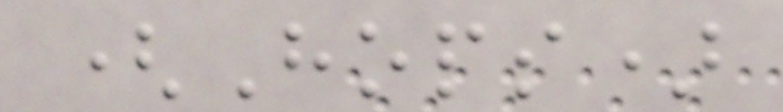(Hops)
